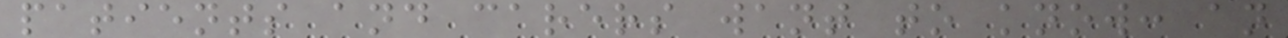patients and carers want to know: an
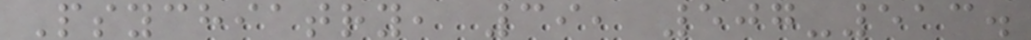Psychiatry, 39, 507-513.
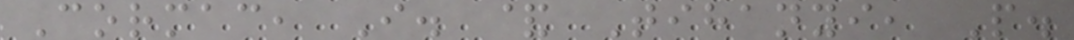Cormac, I. & Tihanyi, P.
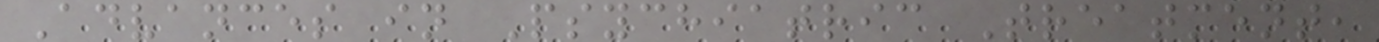Advances in Psychiatric Treatment,
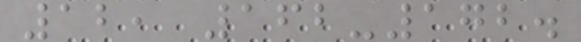12, 162-172.
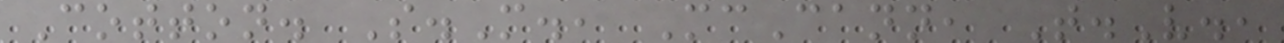Cotton. S.M., McCann, T.V.,
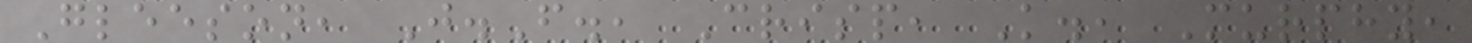Gleeson, J.F., Crisp, K., Murphy,
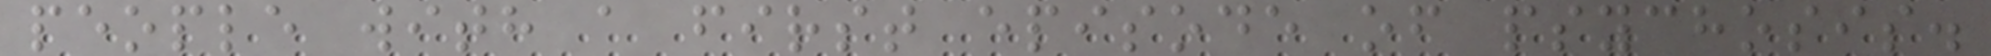people with a first episode of psychosis.
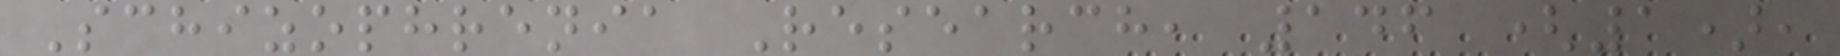Schizophrenia Research, 146 (1),
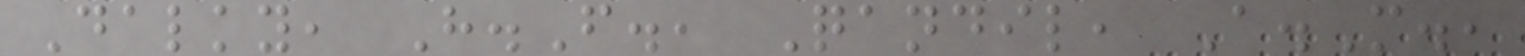Dalky, H.F., Qandil, A.M.,
